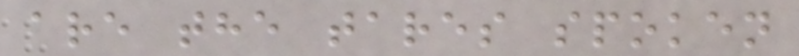are the tares spoken
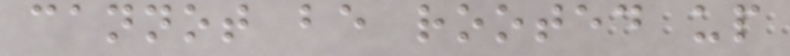cannot be rooted up
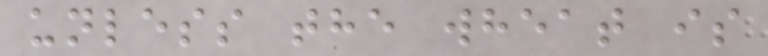unless the wheat is
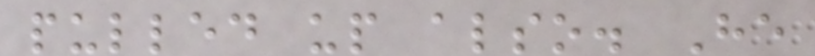pulled up also. He
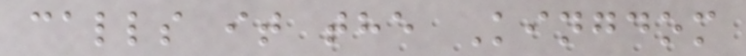calls it the Kingdom
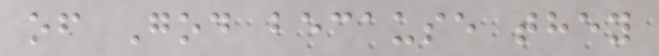of God because they
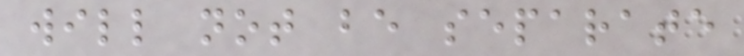will not be separate
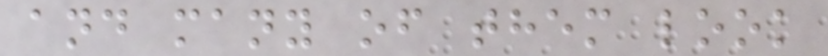and many of them look
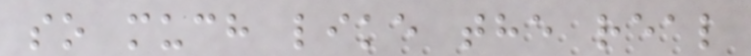so much like the real
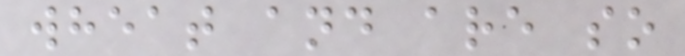wheat and are so
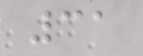31
